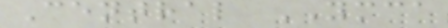Central YMCA
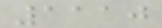1110
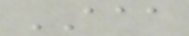AAA
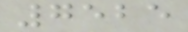7525
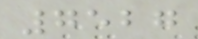7527
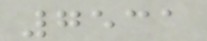7531
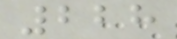228
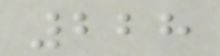228
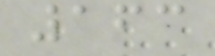163
